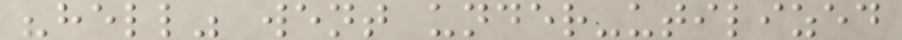"hell" went under-utilized
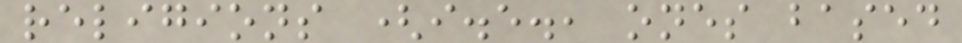religions (i.e., ones based
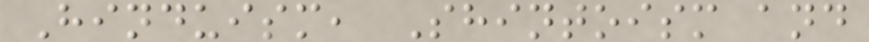Hinduism, Shintoism and
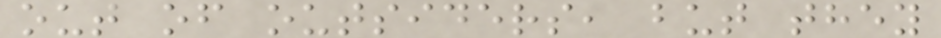out of outsiders, but they
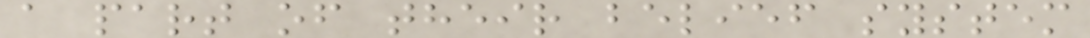a part of their belief system
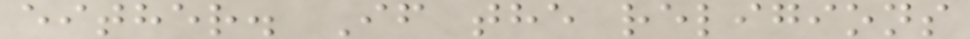either. If the religions
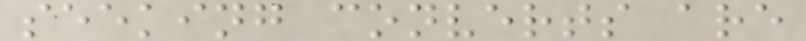seeking converts are
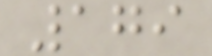179
